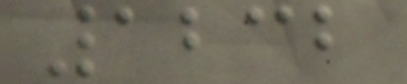1232
